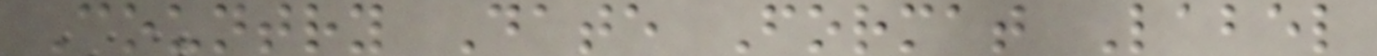Country Date Format Label
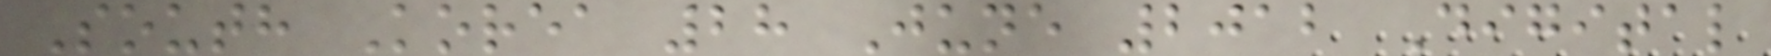South Korea 28 June 2012 Digital
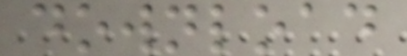download
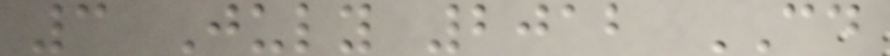3 July 2012 CD
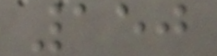150
